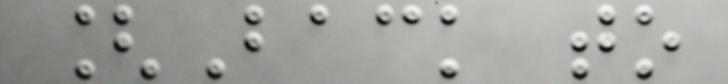[Back to
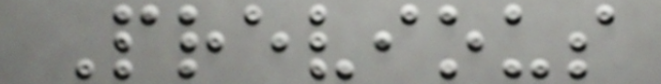Previous
